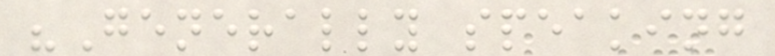"Generally speaking
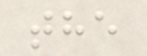the
